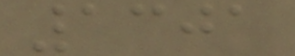1301
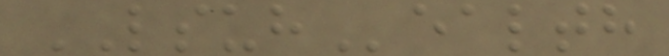LSUHealth
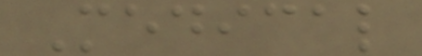Medical
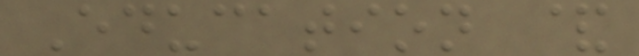Education &
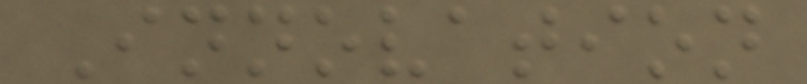Innovation
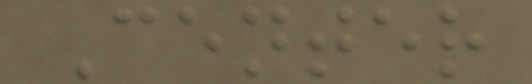Center
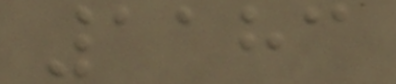1183
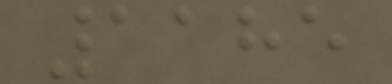1185
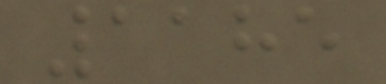1185
